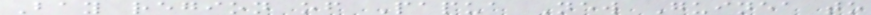Bay region of Papua New Guinea to
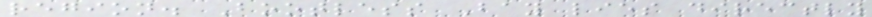region. Bootless Bay lies directly
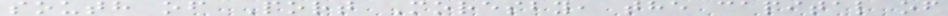south of Port Moresby, the capital of
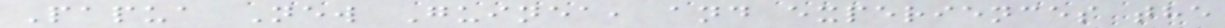Papua New Guinea, and experiences the
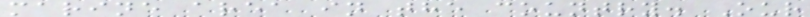marine area in the country. Our
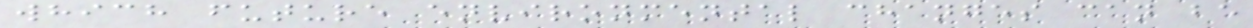which future environmental changes can be
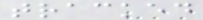tracked
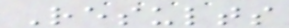Results
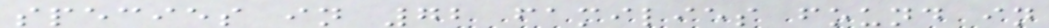species in 72 families found in
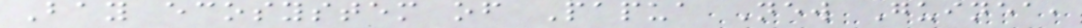Bay ecosystem of Papua New Guinea,
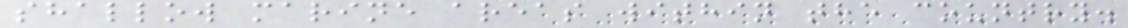shallow marine areas within the country.
